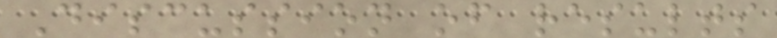Discussion of results
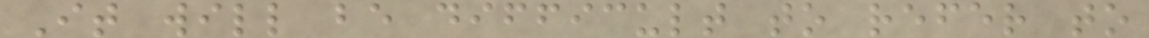It will be difficult to refer to
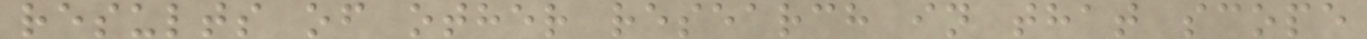results of other research in that scope
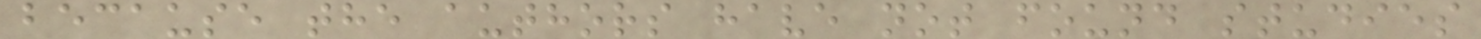because the authors have not found studies
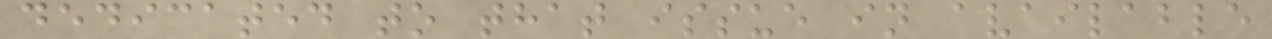dedicated to that issue in available
